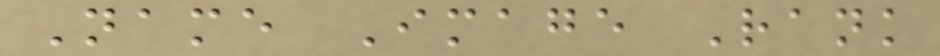Name Image Rank
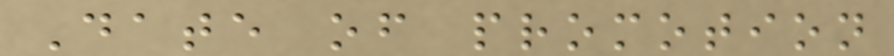Date of promotion
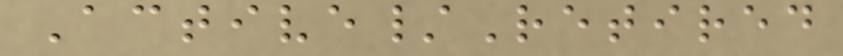Active/Retired
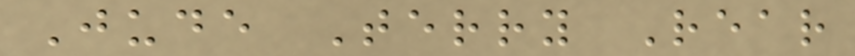Jude Terry Rear
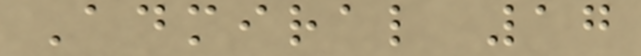Admiral 17
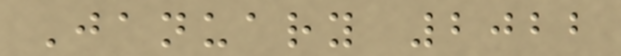January 2022
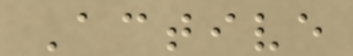Active
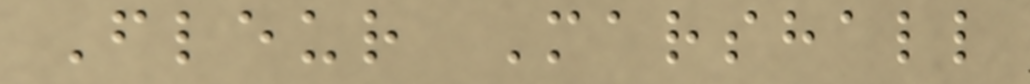Fleur Marshall
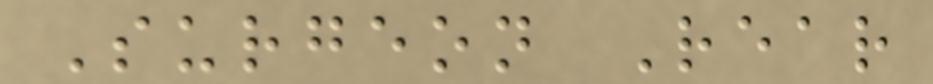Surgeon Rear
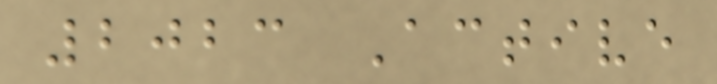2023 Active
